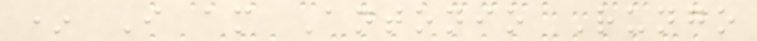* I am Antonio Rungo
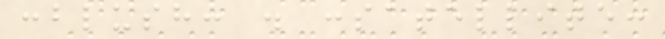:blush: . :satellite:
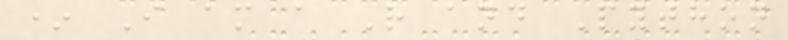* I am a R and Python
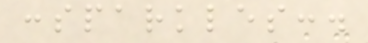:sparkles:.
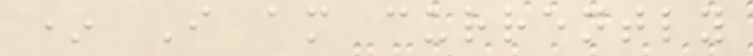* I am currently
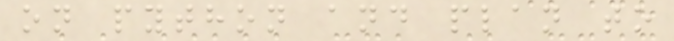on python and plan to
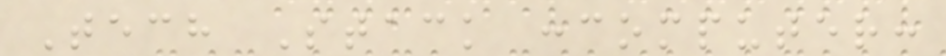Tech Stack :computer:
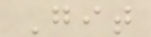Git
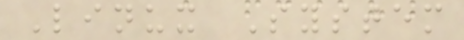Linux System
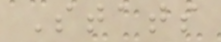Stats
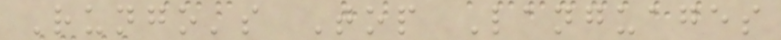Rungo's Top Languages
